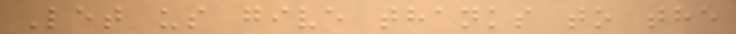Let us give thanks to the
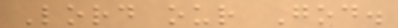Lord our God.
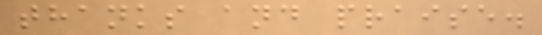thanks and praise.
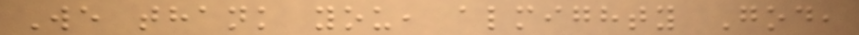We thank you, almighty God,
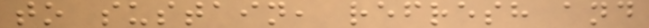to sustain, refresh and
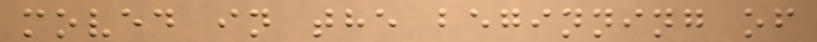moved in the beginning of
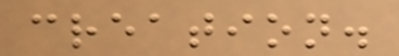creation.
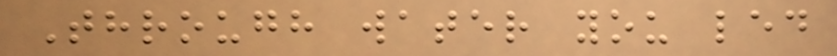Through water you led
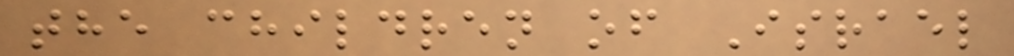the children of Israel
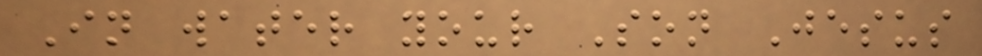In water your Son Jesus
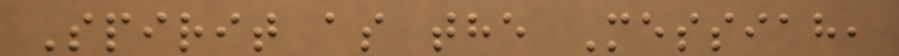Spirit as the Messiah,
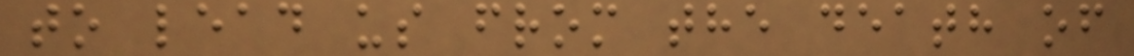to lead us from the death of
